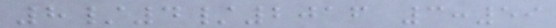8/4/2016 3:59
